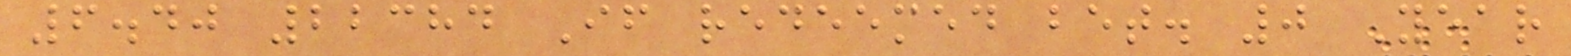6.40 22384 If redeemed bet. 0 Year
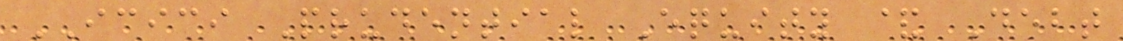ICICI Prudential Equity & Debt
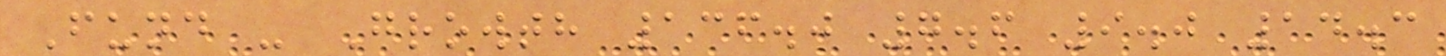Fund - Growth 136.0 7.6 9.0 14.3
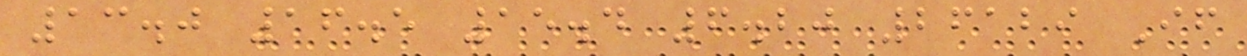13.0 16.5 15.4 6.20 26129 If
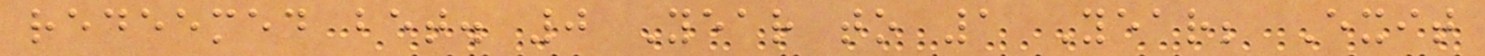redeemed bet. 0 Year to 1 Year; Exit
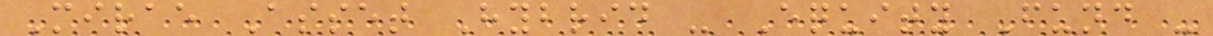Mirae Asset Hybrid - Equity Fund -
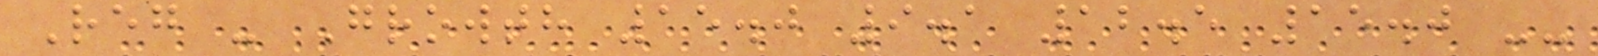Reg - Growth 15.0 9.1 12.5 15.0 --
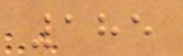185
